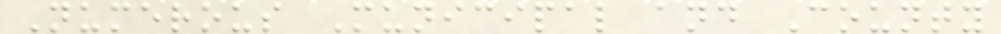Numerous Municipal and County
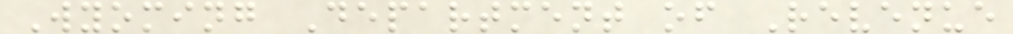Wyoming Department of Revenue
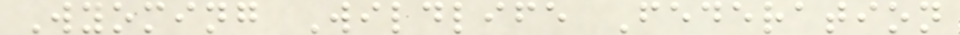Wyoming Wildlife Federation
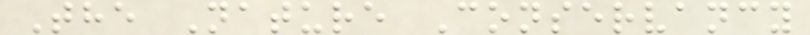The Nature Conservancy
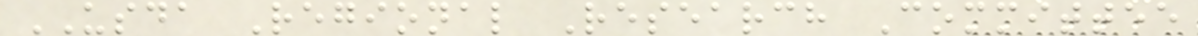USDA Regional Research Committee
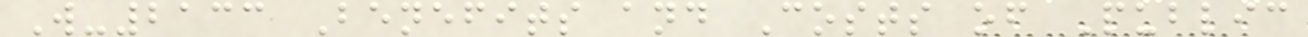W-2133 Benefits and Costs of Public
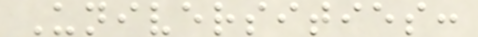Universities:
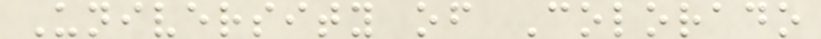University of Colorado
